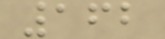162
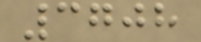3708
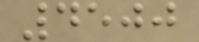4500
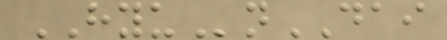HYUnDAI
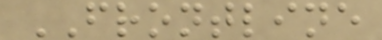FRONTLINE
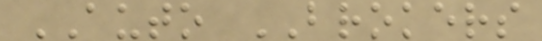AUTO BROKERS
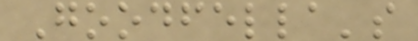Goodfella's
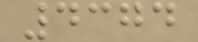4374
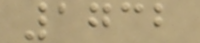1732
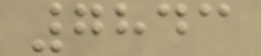7843
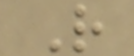R
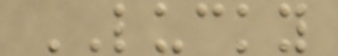LUCKY
